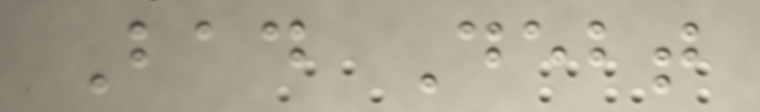Bad Debt
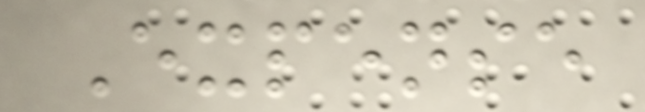Expense
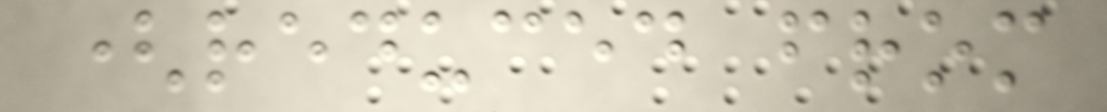(reduced from
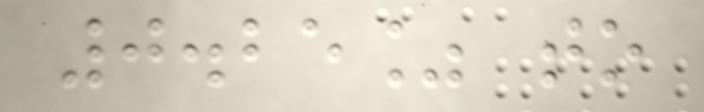0.25% to
